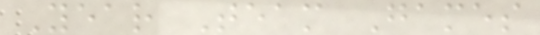Year Team Games
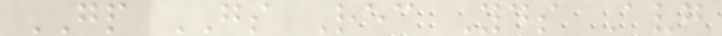GP GS Rec Yds Avg
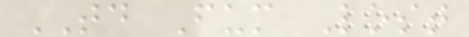TD Fum Lost
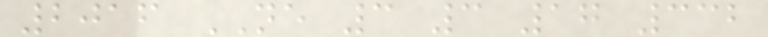2016 NE 3 3 17 332
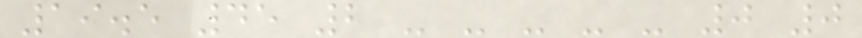19.5 45 2 - - - - - 0 0
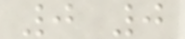0 0
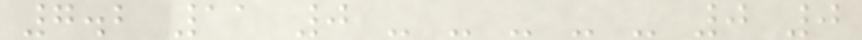7.2 11 0 - - - - - 0 0
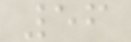56
